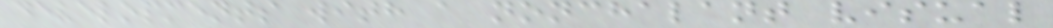developments with a nonchalant visual
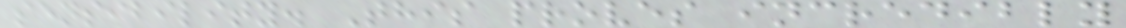sensibility. This proves incredibly
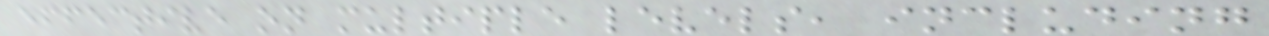effective on multiple levels, including
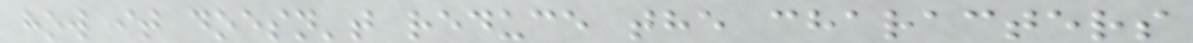how it doesn't reduce the characters
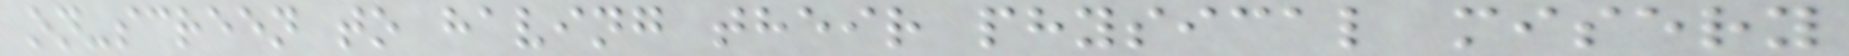on-screen to having their physical misery
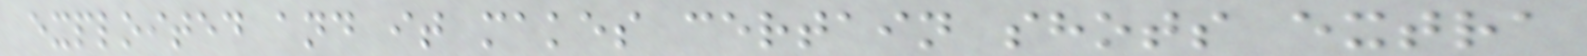exploited and it makes certain shots extra
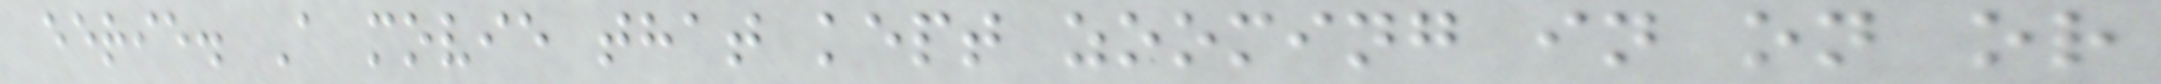eerie. A movie that kept zooming in on or
